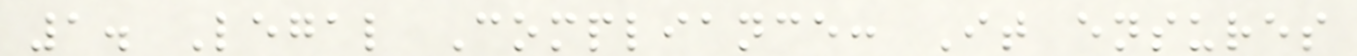1. Legal Compliance: It ensures
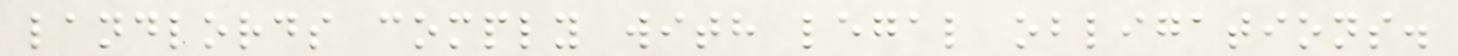landlords comply with legal obligations.
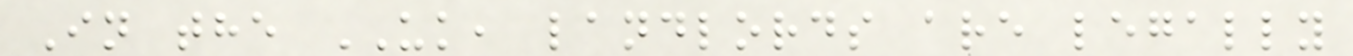In the UK, landlords are legally
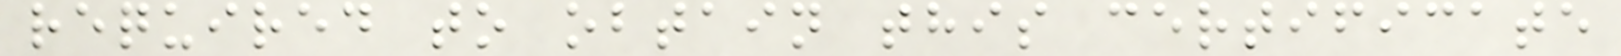required to obtain this certificate
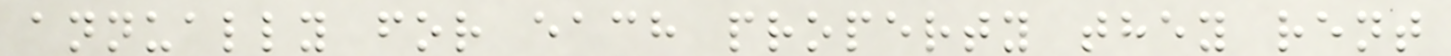annually for each property they rent
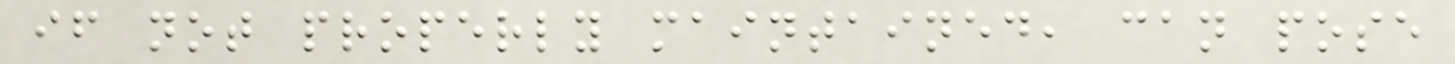if not properly maintained, can pose
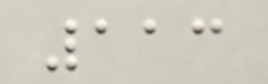113
